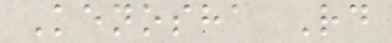Kenosha Rd
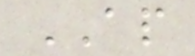AP
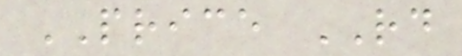PRICE RD
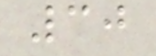30
